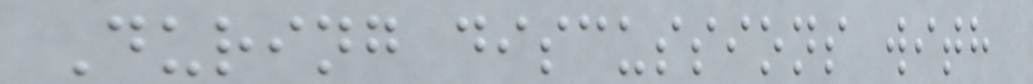During discussions with
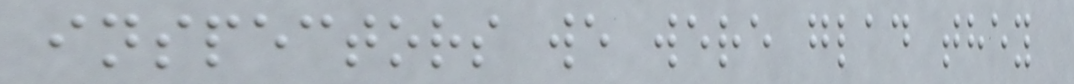inspectors we were glad they
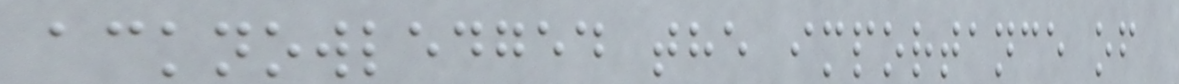acknowledged the importance of
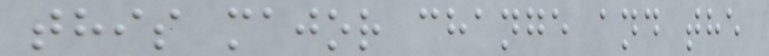this major change and the
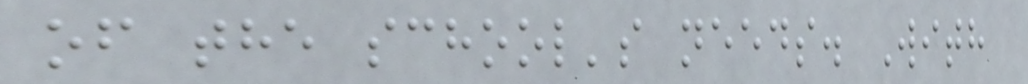of the school's needs. With
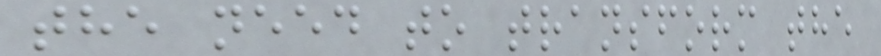the need to transform the
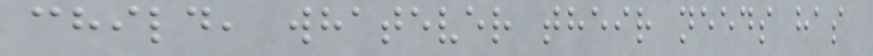child, whatever their needs has
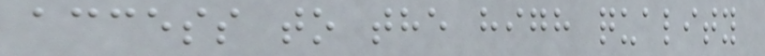access to the high quality
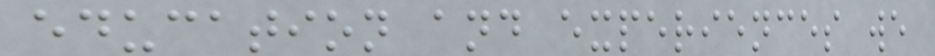education and experiences we
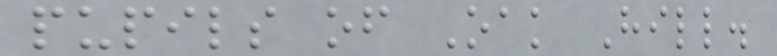pupils of Oak Hill.
